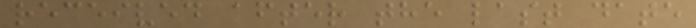received after the last date
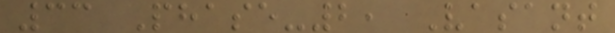33 Phase-2, Vasant
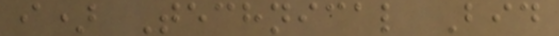i) Technical Bid
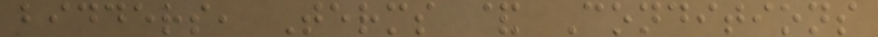bidders, Terms & Conditions
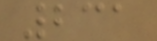231
